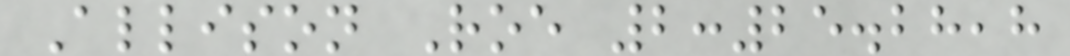Allison Roe 2:25.28,8
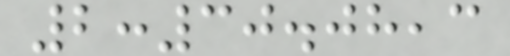2:30.08,3
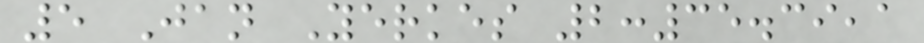5 Jan Yerkes 2:35.39,1
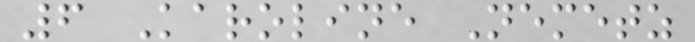6 Karoline Nemetz
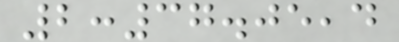2:37.05,4
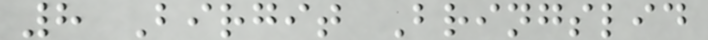8 Birgit Bringslid
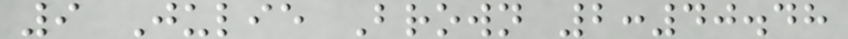9 Julie Brown 2:40.48
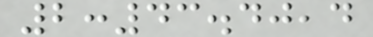2:43.40,4
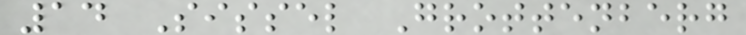14 Sissel Grottenberg
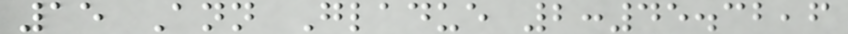15 Ann Gladue 2:45.32,6
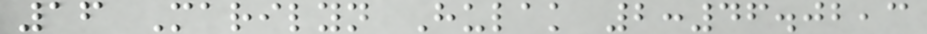16 Marilyn Hulak 2:46.02,3
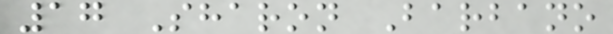17 Sharon Barbano
